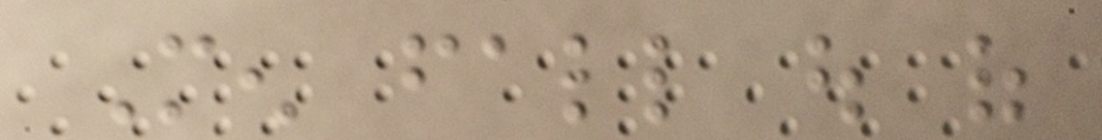Men fall out of
